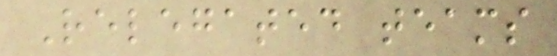Relegated teams
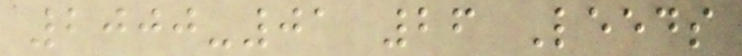2000-01 26 Leeds
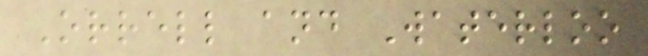Orrell and Waterloo
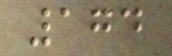174
